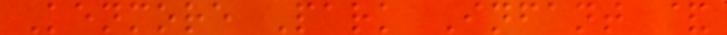Kenmore Park Infant &
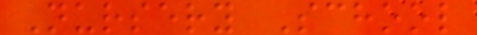Nursery School
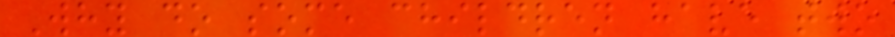Why do some children have two
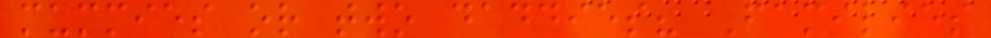mummies or two daddies? Families
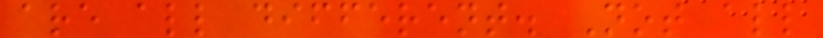are all different. Not all
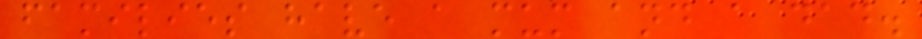families have a mum and a dad.
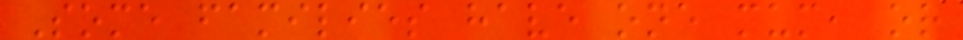Some families have one mum, or
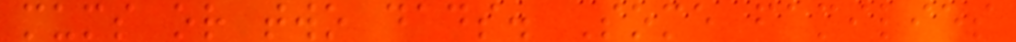mums or two dads. Some families
